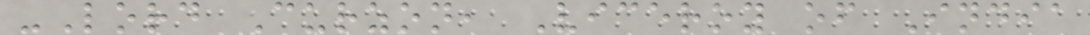-Lord Curzon, Viceroy of India
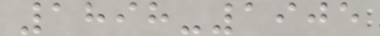1898-1905
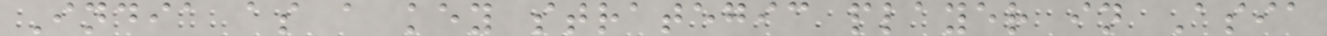India as a key strategic player in Asia
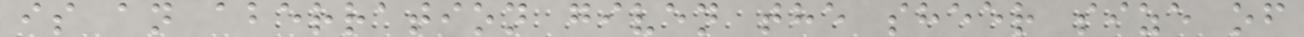is an aberration given the sheer size of
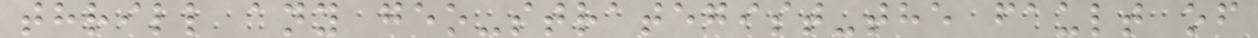thrill any geo-strategist-the fault of
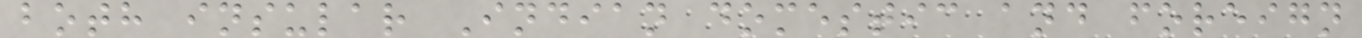both insular Indian domestic and foreign
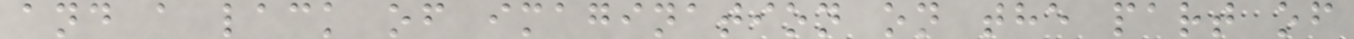and a lack of imagination on the part of
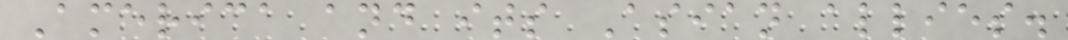America and its Asian allies.
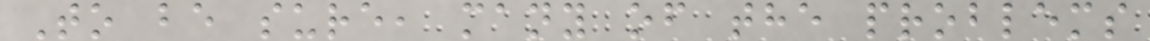To be sure, many of the problems
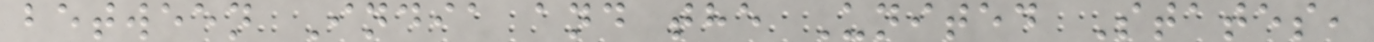between India and the United States,
